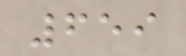659
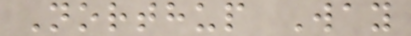Northup Way
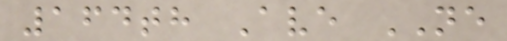164th Ave NE
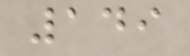149
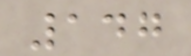147
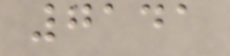7141
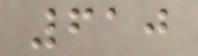610
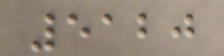5120
